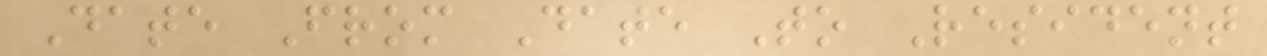Date From Date To Resident
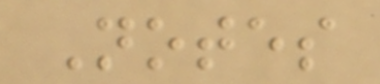Notes
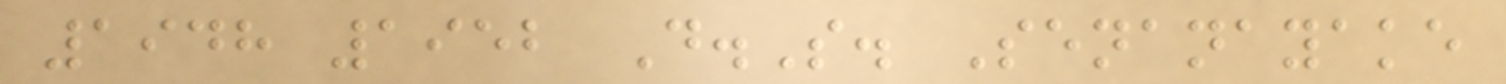1948 1952 D.S. Senanayake
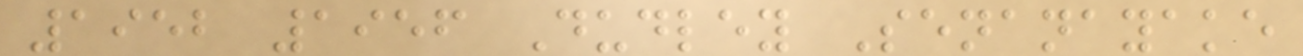1952 1956 Dudley Senanayake
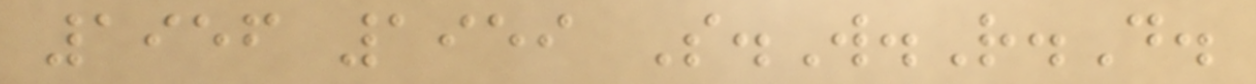1956 1959 S.W.R.D.
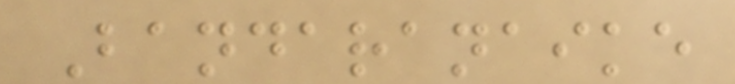Bandaranaike
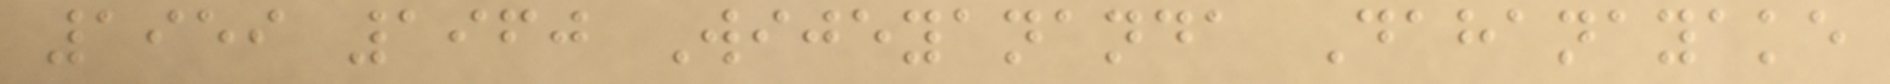1959 1960 Wijeyananda Dahanayake
